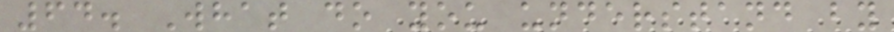64. What do you understand by
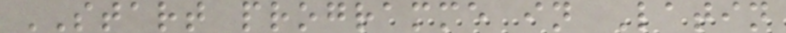START programme in Latin
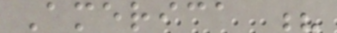America ?
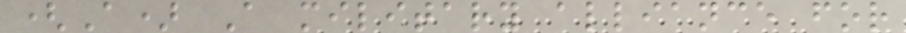(A) A military alliance for
